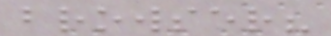browser?
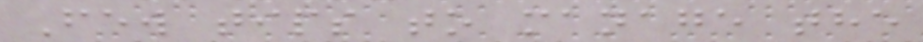Few tips to manage the
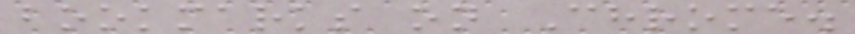bookmarks on Chrome.
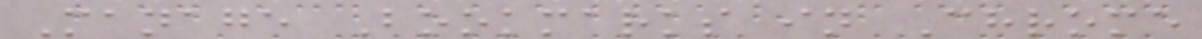Manage Bookmarks in Chrome
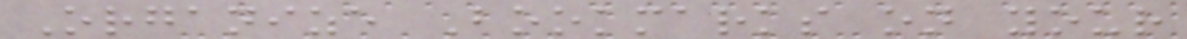Organize Bookmarks on your
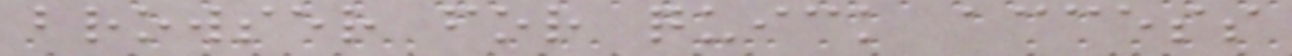browser for quick access
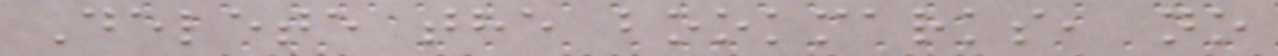Delete the bookmarks, no
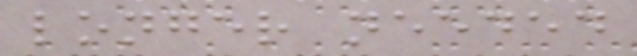longer needed
